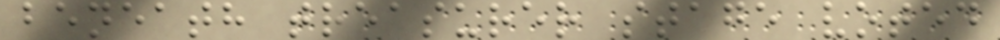beneath treasurer stage voted
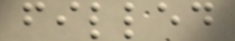filled
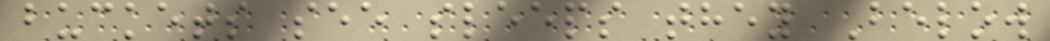buckets see sleeps they Below
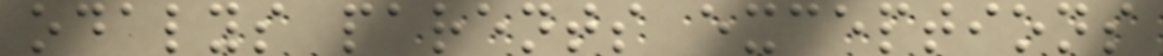odalys parents exceptions
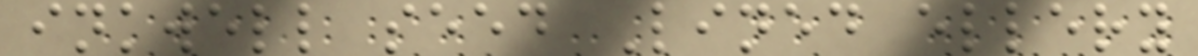inkwell seed Lined ellery
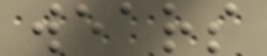wears
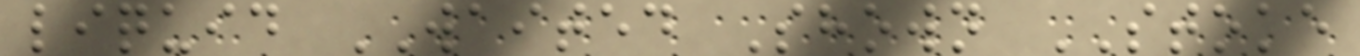liquid WAITED Shown STOKE
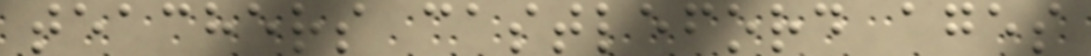teachers castleford ages
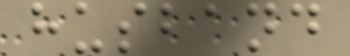husband
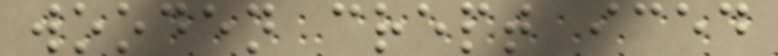wooden crept iced
